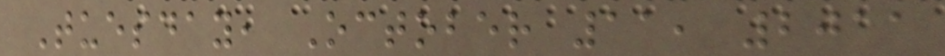Tuesday, October 11, 2011
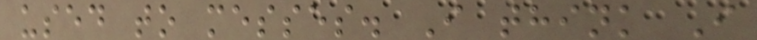used to messes. I think I
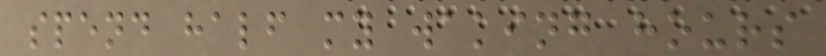spend half my waking hours
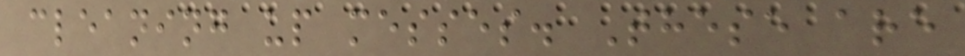cleaning up messes. These are
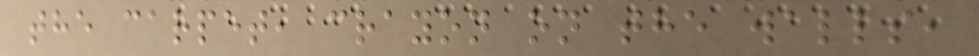the carpet, crayon on the walls,
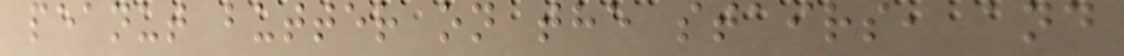peanut butter on the stairs, and
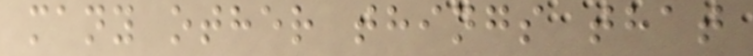many other things that
